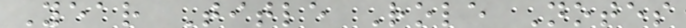Year Title Role Notes
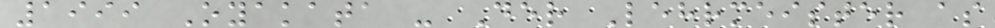1999 Oyakata - Der Lehrmeister as
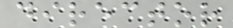director
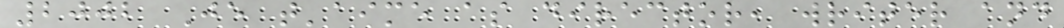2002 Je t'aime as director, writer and
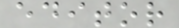editor
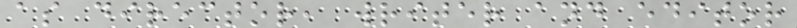as director, writer and editor
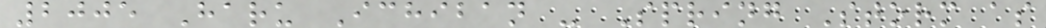2005 Haru Ichiban - Spring Storm as
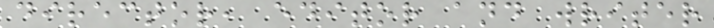director, editor and writer
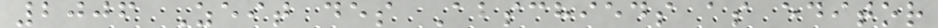2006 Zeit des Abschieds as editor
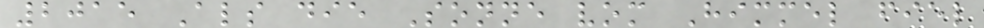2015 Als die Sonne vom Himmel fiel
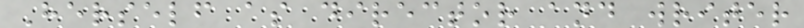Herself as director and writer
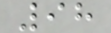98
